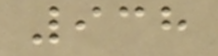938
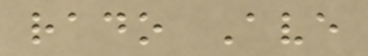rado Ave
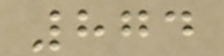874
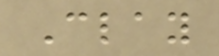Clay
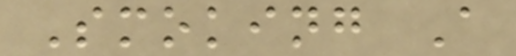Smoking A
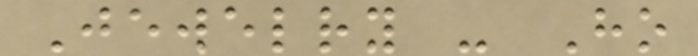Jewelry - Ho
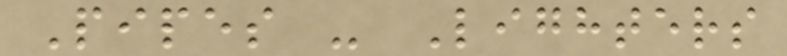Pipes - Lighters
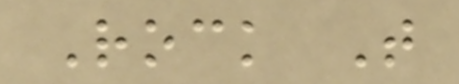Rock T
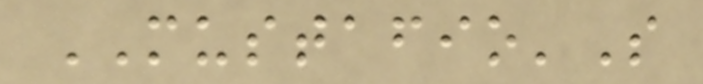MUSTAFIO'S
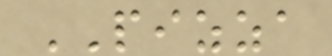PIZZA
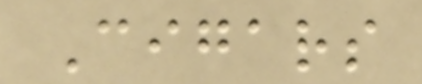Cigars
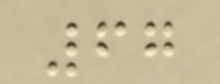67
